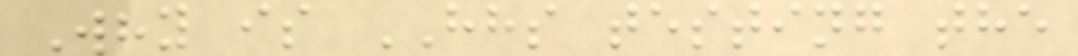Why is HHS testing the
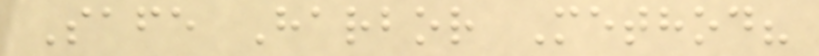Safe Harbor Method?
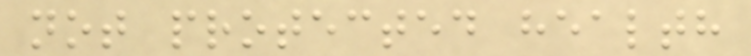not protected health
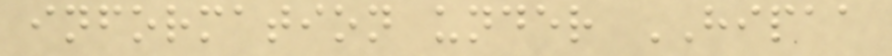information under HIPAA
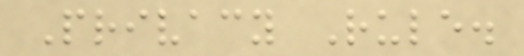Privacy Rule.
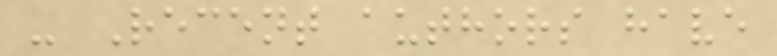- Recent authors have
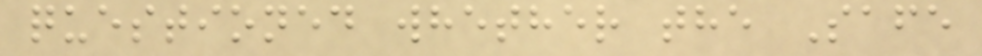questioned whether the Safe
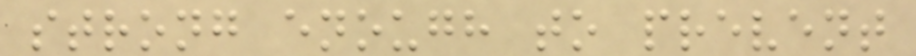strong enough to prevent
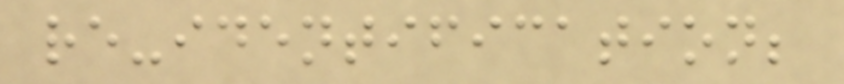re-identification;
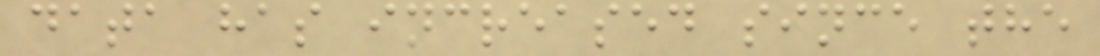data has increased since the
